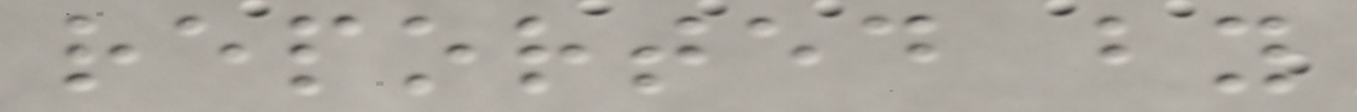reported by
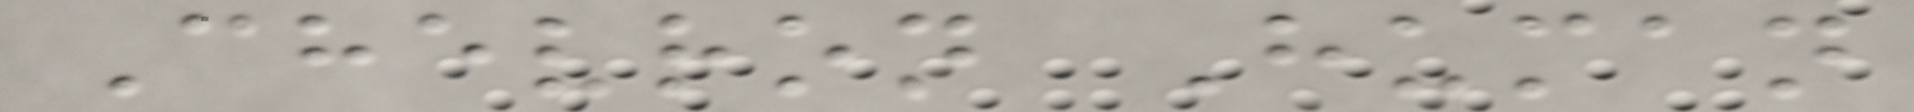Chevron Human
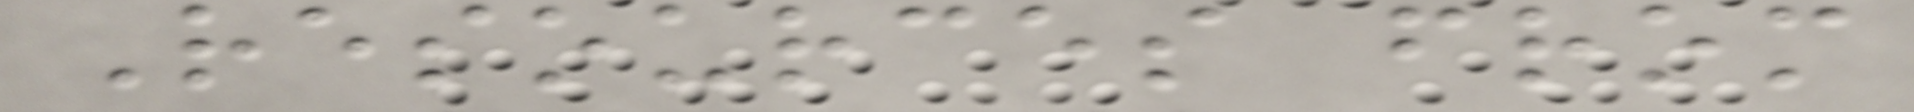Resources from
